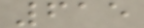615
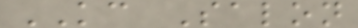KC Salon
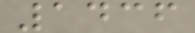1436
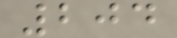204
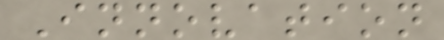Innovation
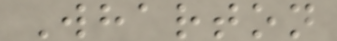Wharton
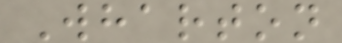Wharton
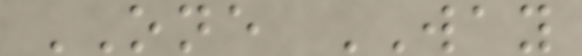ONE WAY
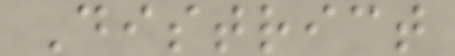District
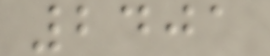2401
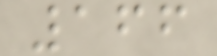166
